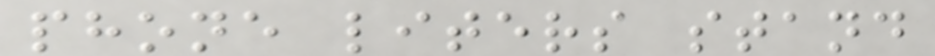phone liters stand
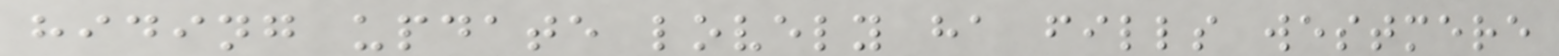hiding update lovely ha fills westmere
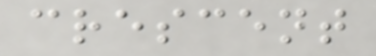crescent
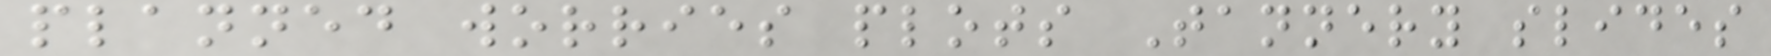planned worries plots Tannery slides
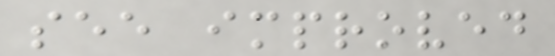see improved
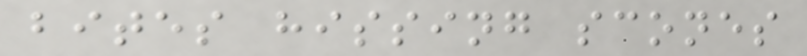bites hissing scones
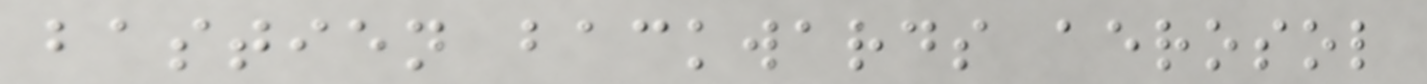bastien backwards aerosol
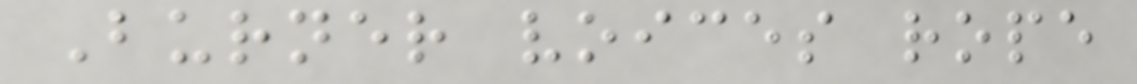Burner voices rope
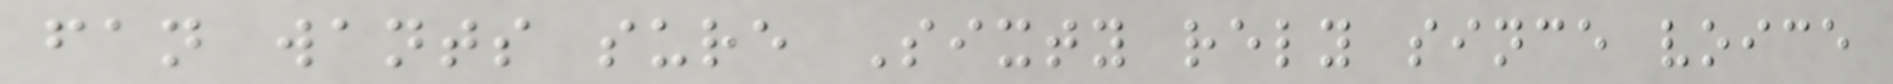fan wants sure Sixty rely since voice
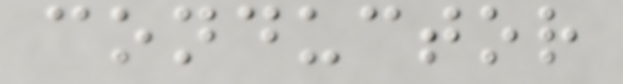conductor
